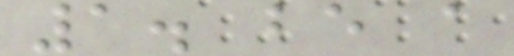1. be a
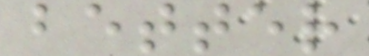better
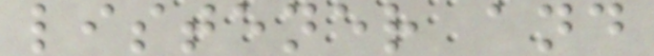listener and
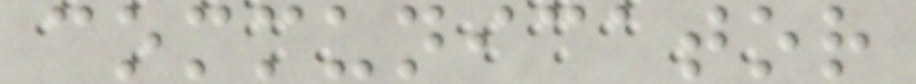communicator
